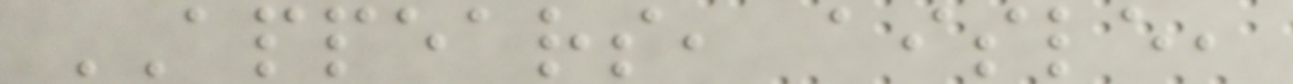APPEARS, aisle,
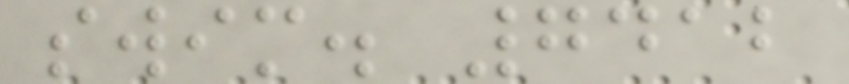swim. 7412
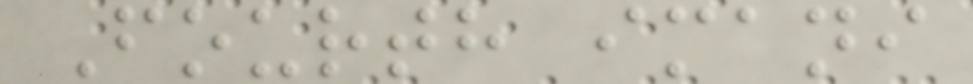Fourth imani
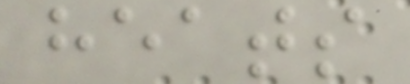heats
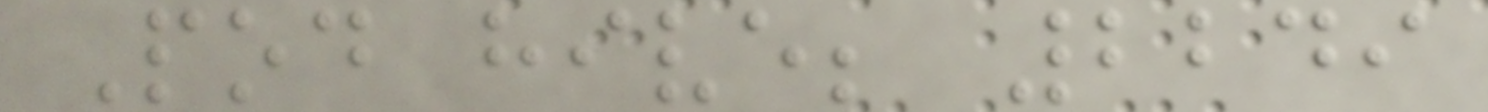Pod hive; 2249
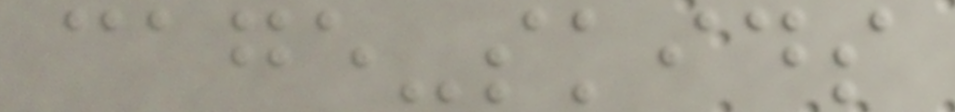cage-skids
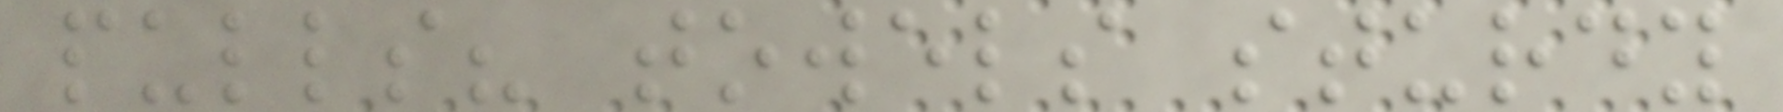pulls? towels sturdy
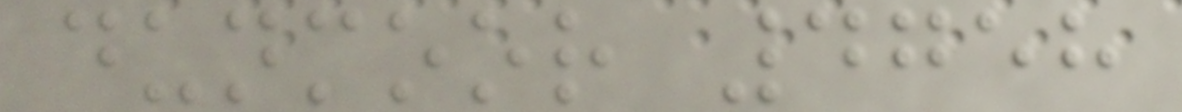dunmoor 4758
